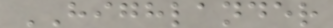HIGHLANDER
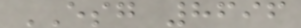ESG 8696
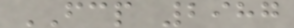FCP 2987
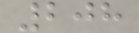208
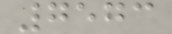7573
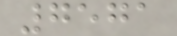7571
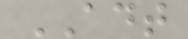ADT
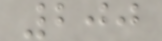200
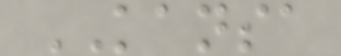KANSA
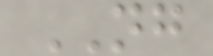NG
